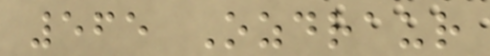565 Ozdraur
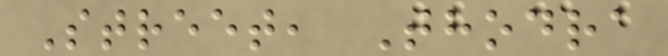Street, Thodra
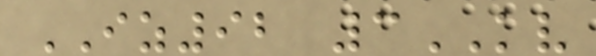IZ92 3KV
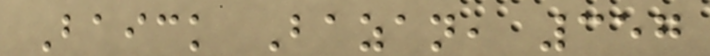Baick Bazan, 357
